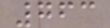763
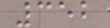352
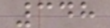348
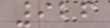926
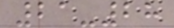21-28
